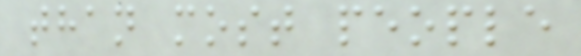than most people
